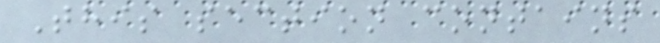This section contains
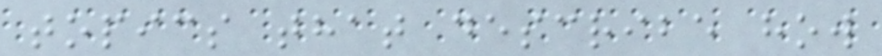topics that describe how
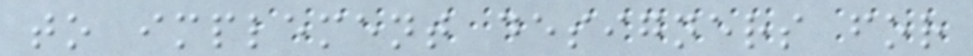to implement designers for
